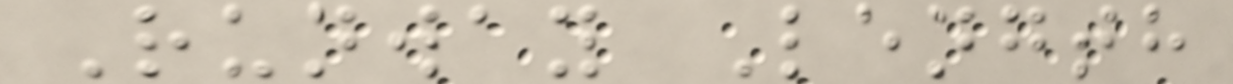Runway Length
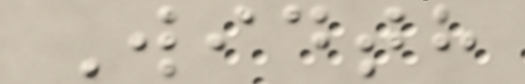Width
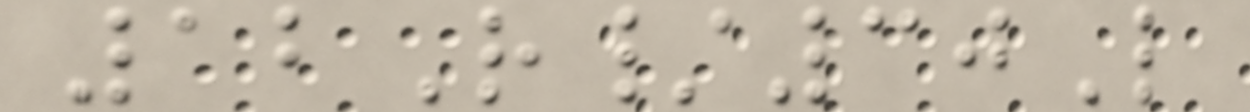12R/30L
